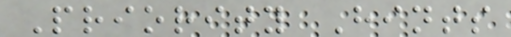Priority Hints
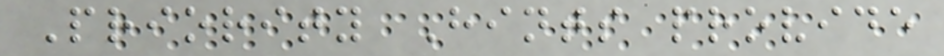Priority Hints provide
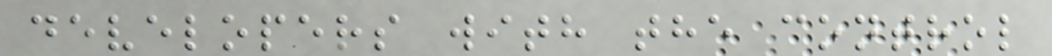developers with the control
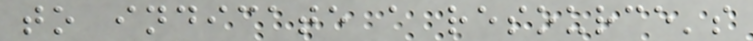to indicate a resource's
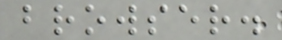browser.
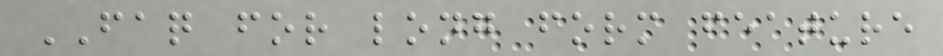FAQ for long form feature
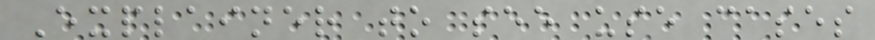Explainer to see use cases
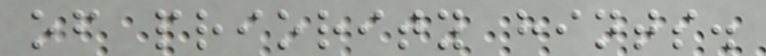of priority hints.
